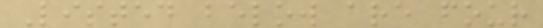Listed below are four
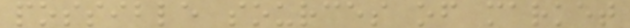possible sources of market
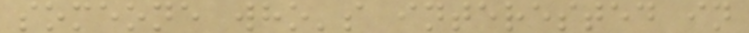someone who's interested in
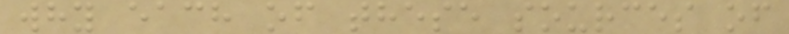why each of these sources of
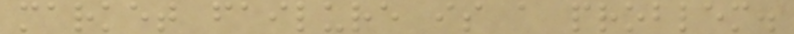market failure is a problem.
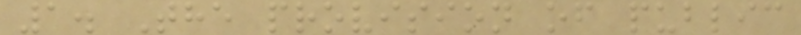1. The provision of public
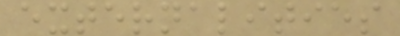externalities
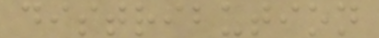distribution
